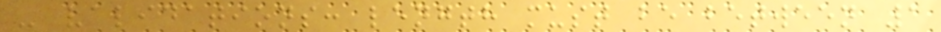- validations: length must be between 1
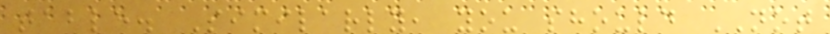table. Similarly, you should NOT
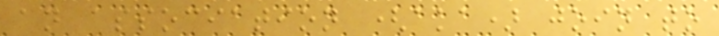an association (aka) join to
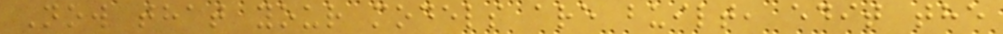Now that your models are built, edit the
